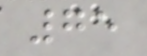75
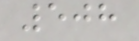508
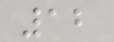12
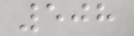508
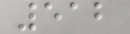512
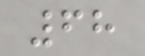68
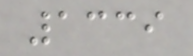1339
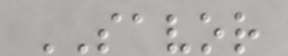SAVOR
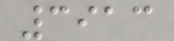3913
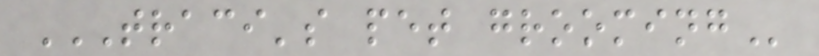TRACI'S PET GROOMING
